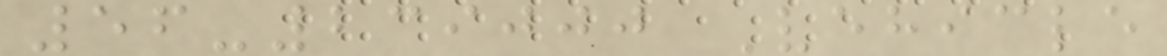56-239000 Vehicle
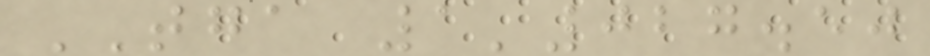TGA 1'027.50
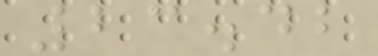23.42
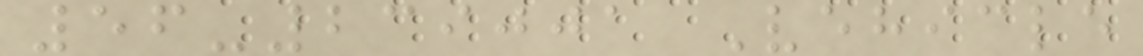56-239001 Vehicle
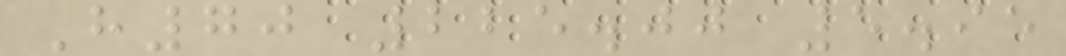H70 225.00 5.95
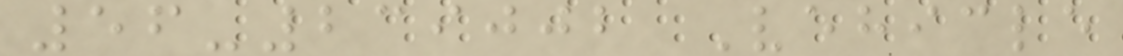56-239002 Vehicle
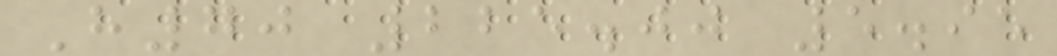H70 225.00 5.95
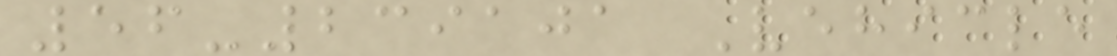56-239101 Vehicle
